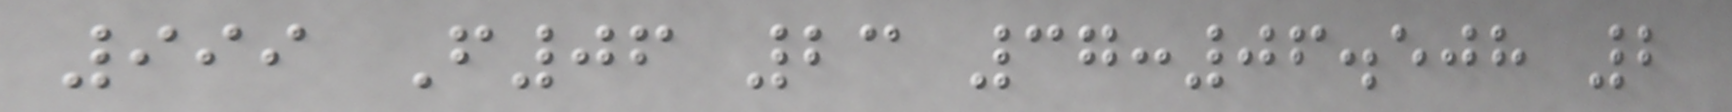999 F06 23 37:06.508 2
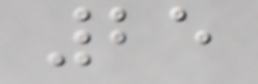25
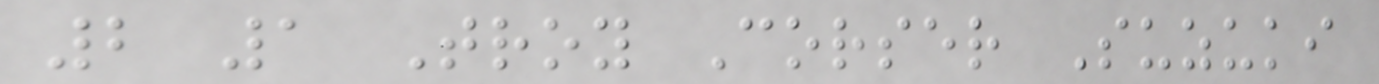2 1 Troy Corser Suzuki
